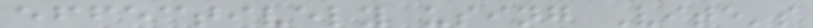effectively using Vite's
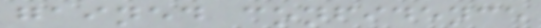gained confidence
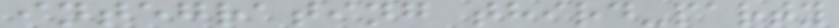integrating third-party
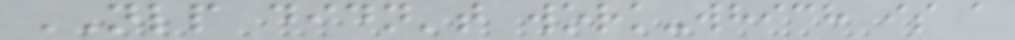NLP didn't work-which is a
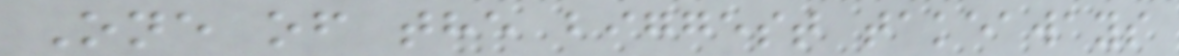One of the biggest takeaways
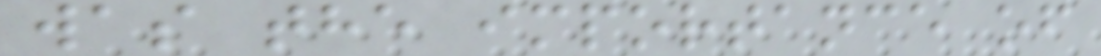was the importance of
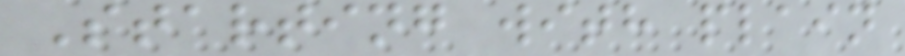Starting with plain
